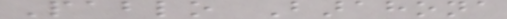Pablo Barahona
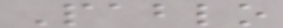Pablo
